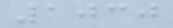1030
